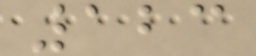123
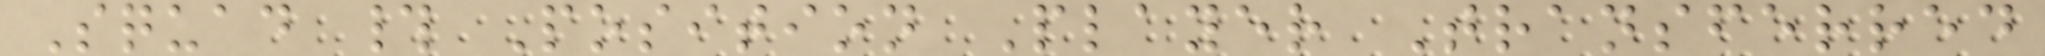Squad # Position Player Transferred
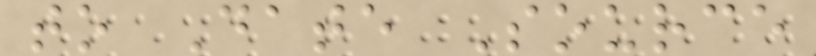to Date Source
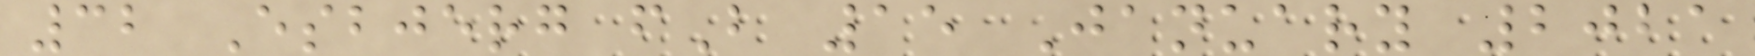32 Esbjerg fB 15 January 2021
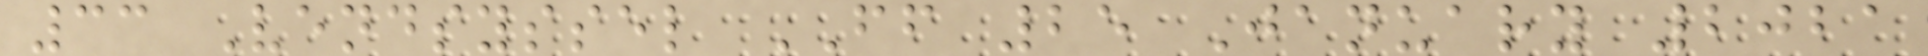33 Vendsyssel FF 25 January 2021
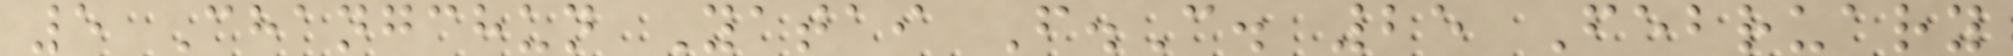5 Changchun Yatai F.C. 25 February
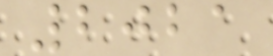2021
